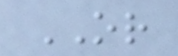OR
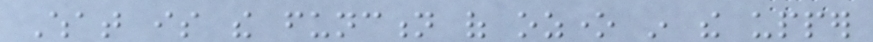What is the function of ozone in the upper
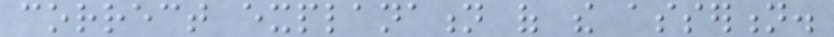correct explanation of the assertion.
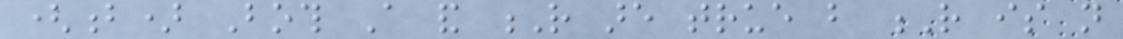(b) Both A and R are true but R is not
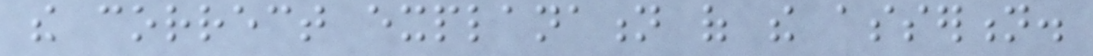the correct explanation of the assertion.
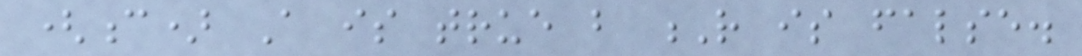(c) A is true but R is false.
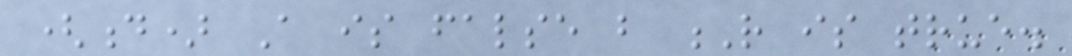(d) A is false but R is true.
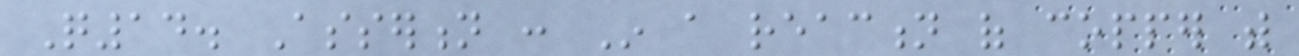Q14. Assertion : In a reaction of copper with
